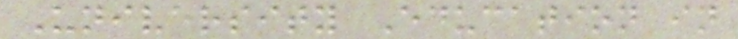University Education in
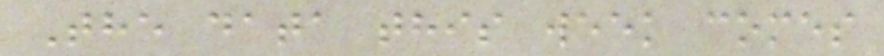The data this week comes
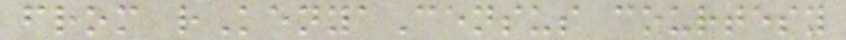from rKenyaCensus courtesy
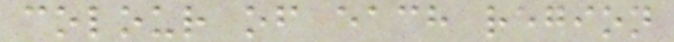colour of each region
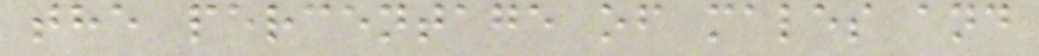the percentage of males and
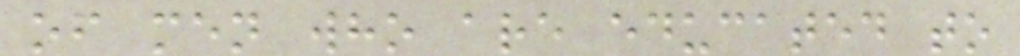of men who are educated to
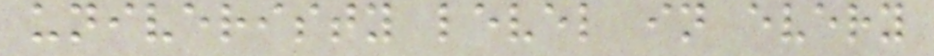univeristy level in every
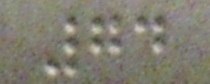74
